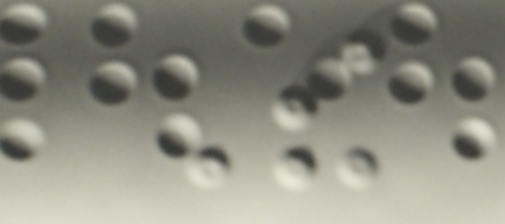The
